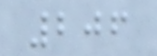206
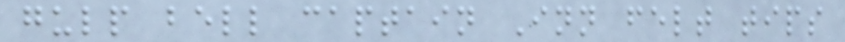gulp bell captain Inn felt tips
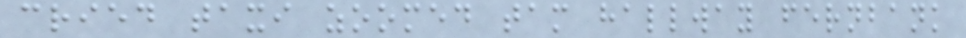cried taxi zoomed tam hallway fernbank
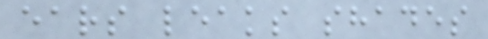ears leaks shades
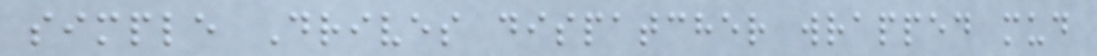simple Drives dispatcher wrapped mud
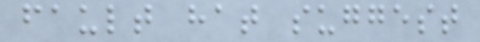fault hat suggest
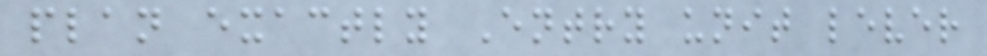plan exactly Entry unit lever
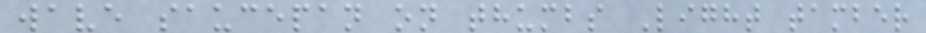wave saucepan on thumbs Light tamber
